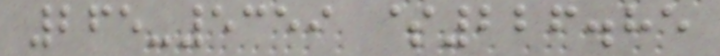265-5359 $226.85
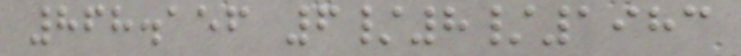868.156 6/8/1983
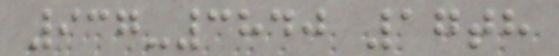937-3840 17th
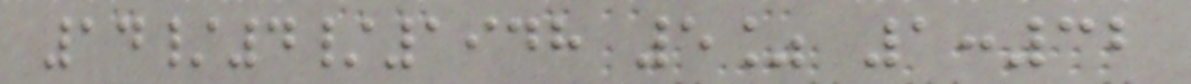14/4/1948 5% 1:32
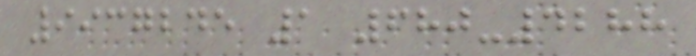9937245 1 680-4288
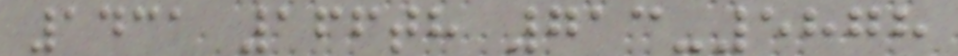1431 166th 713-5878
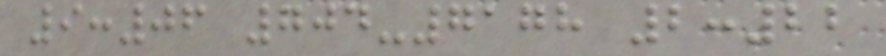9:06 704-7178 2:22
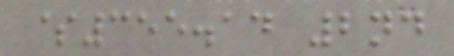$355.14 2nd
